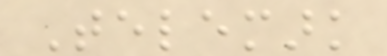Telemark
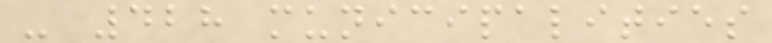- 428 municipalities
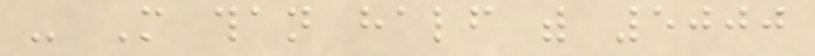- More than half with 5000
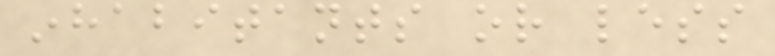inhabitants or less
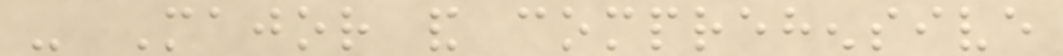- Major and comprehensive
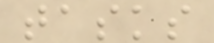tasks
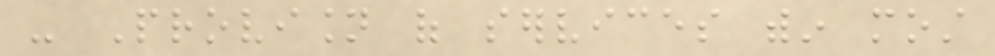- Provision of services within most
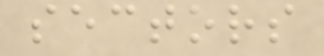sectors
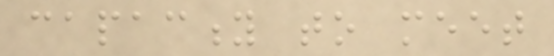capacity to meet
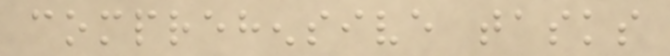comprehensive tasks
